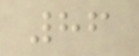86
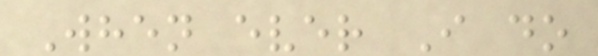When ever I do
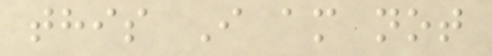this I am not
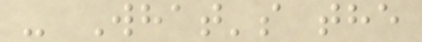- What's the
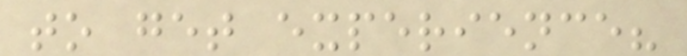to get experience?
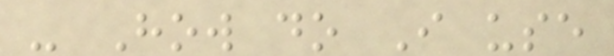- How do I use
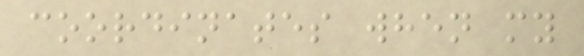coordinates when my
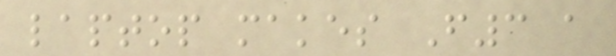laptop makes F3 a
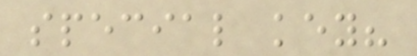special key?
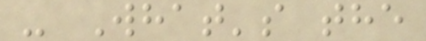- What's the
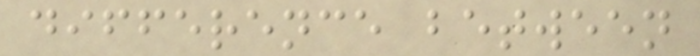difference between
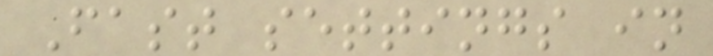Fast settings in
